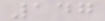147
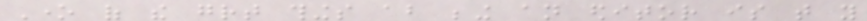One of the great things about being an editor is that you
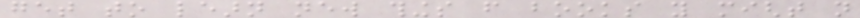get to learn new things from books you might not
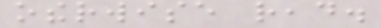otherwise read.
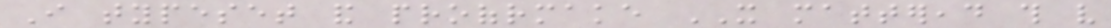I typeset and proofrmake IT matteread this very
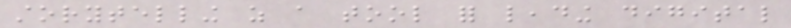storytelling as a tool for leading digital
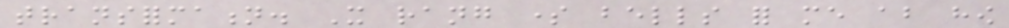transformation. It rang some bells for me about how
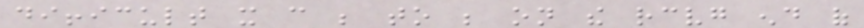difficult it can be to be on the receiving end of
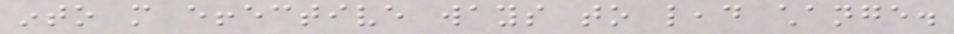into more effective ways to lead change.
